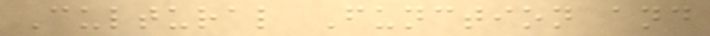Cultural Function and
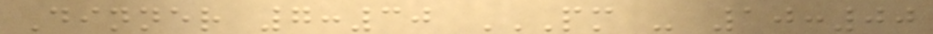Dinner 7:30 PM - 10:00
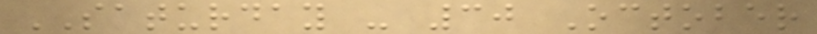SATURDAY - 30 October
